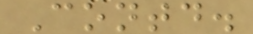Contd.
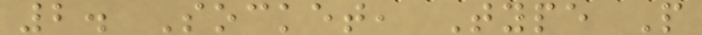2. Socket, Type P
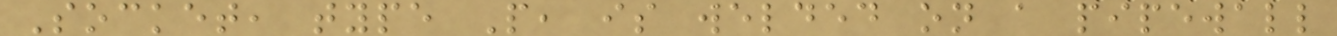Socket, type P, is welded on a pipewall
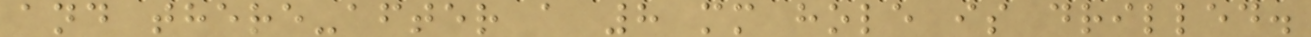and there-after a 8 mm hole is drilled.
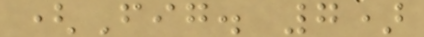(Fig. 7)
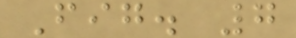Fig. 7
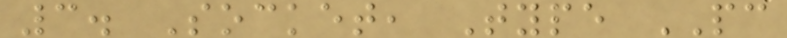3. Socket, Type PC
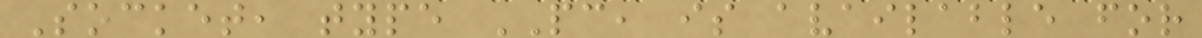Socket, type PC, is available for
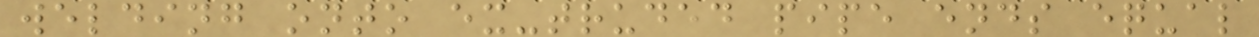welding onto ex-truded pipe ends equal
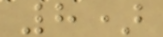8)
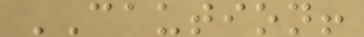CAUTION!
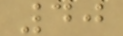40
